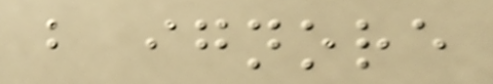but ignore
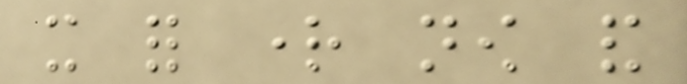it for right now and
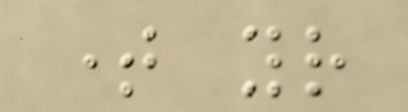time your
